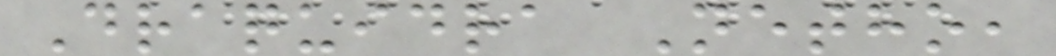Draquidra Netho,
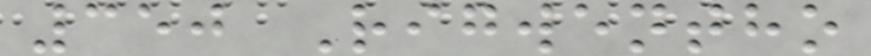350 Rigwentho
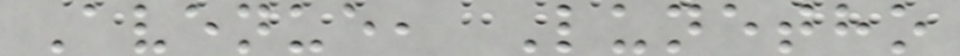Avenue, Lunetho
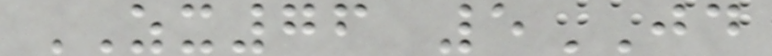ZX76 5JD
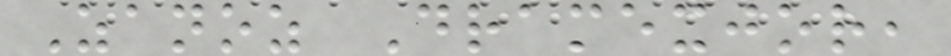Zanoz Dramexjor,
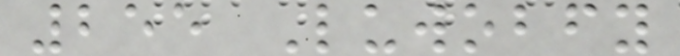255 Luwobfy
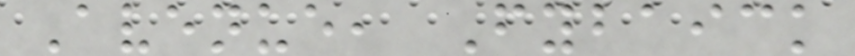Avenue, Fybaick
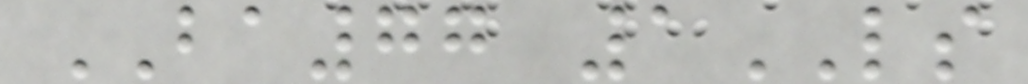BA77 1LS
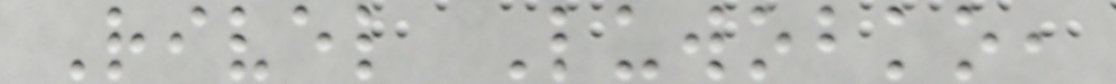Rivel Luwobko,
